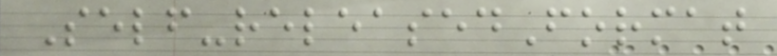Self-releasedFormat
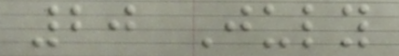20 July
